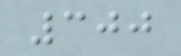300
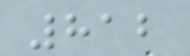812
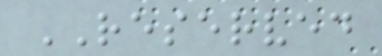RESERVED
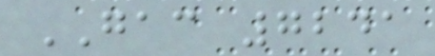GAC 7241
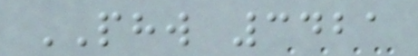PHW 3421
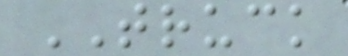TRUCK
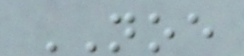NOE
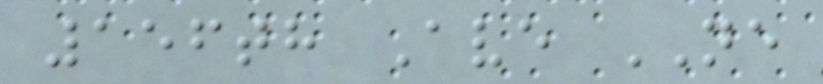156th Ave NE
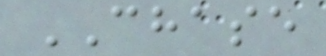CHASE
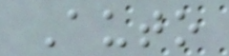Auto
